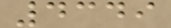4349
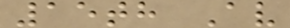15th Av
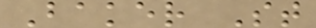Baker St
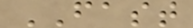FAST
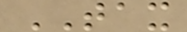TAX
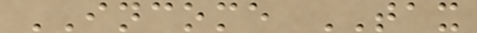INCOME TAX
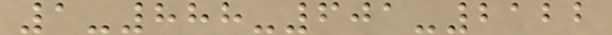1-888-601-2122
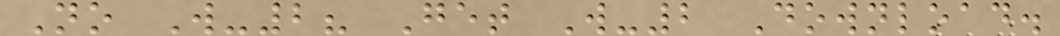No W-2? Get W-2 Download.
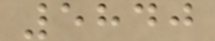5840
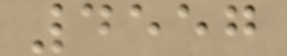4557
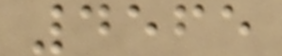4565
